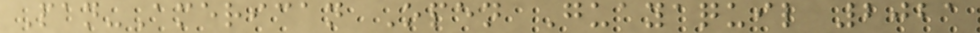Pan-American Open Guayaquil 2021
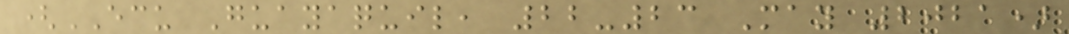(ECU Guayaquil, 22-23 May 2021)
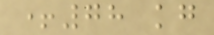+78 kg
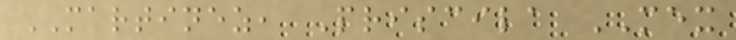MARTINEZ, Priscila MEX
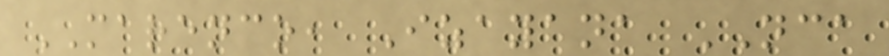MARENCO, Izayana NCA
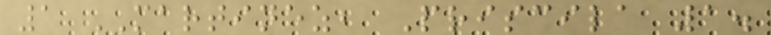1 MARTINEZ, Priscila 1.
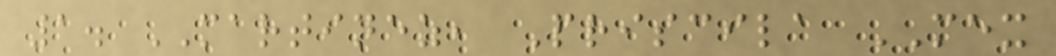1. MARTINEZ, Priscila MEX
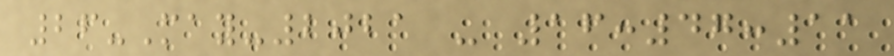26-May-2021 - 16:47:11
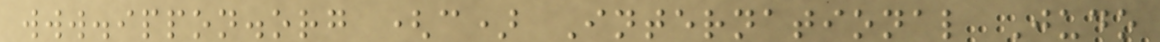www.ippon.org (c) International Judo
